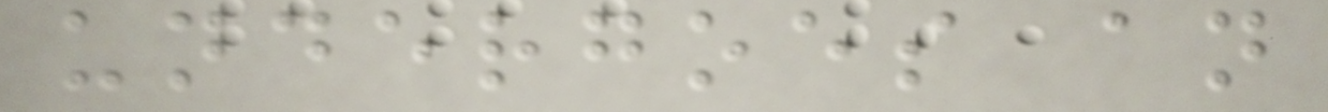undergoes an
